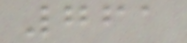761
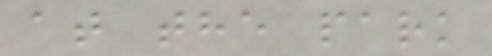at the park
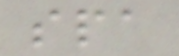spa
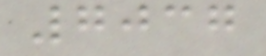7037
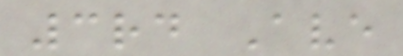3rd Ave
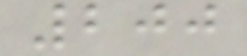200
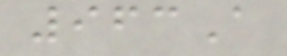963A
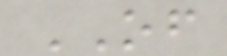OF
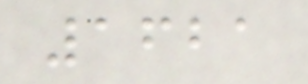1621
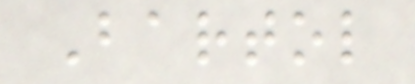Bartol
